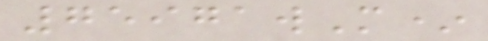75971wM*
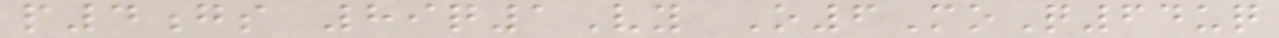p4gs 89q1Vy O6MoQ64uq
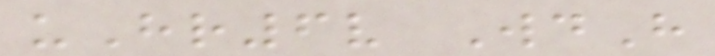uHr6v WdH
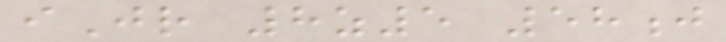iJr 8z5 58j
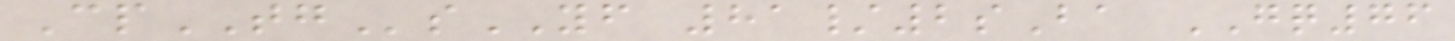CpTGsYF 81/2sBa GQ76
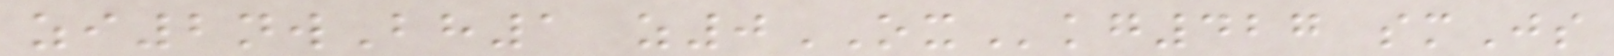zi2nwBh1 z0OXkg427 smJs
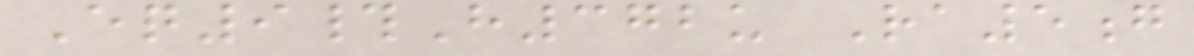Eq9#H372u Ra5g
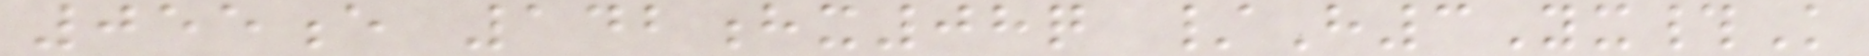055e 142hx08q /H3Yx#K
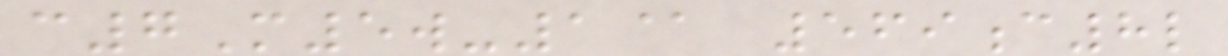c7M5w-1@ 569c8l
